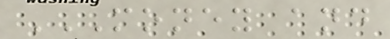MONEY AND
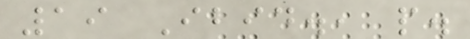19 Ibid., p.
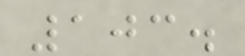103.
